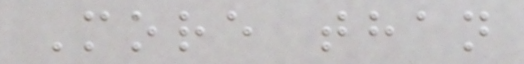More than
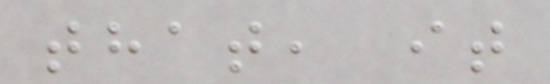that, it
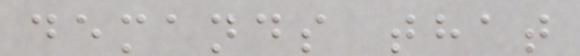demands that
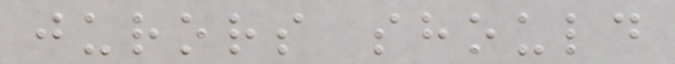jurors should
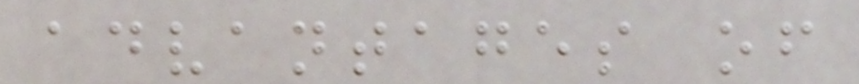advantages of
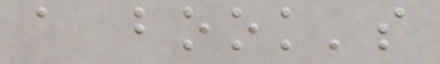a book's
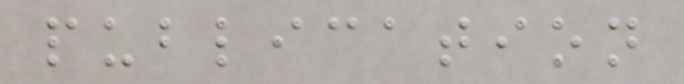publication
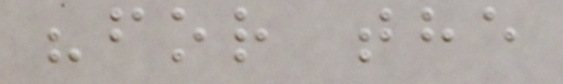"for the
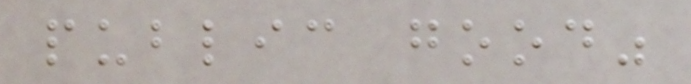public good"
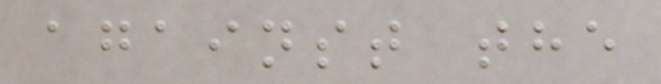against the
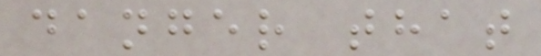danger that
